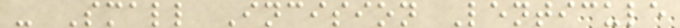- Small Incision Lenticule
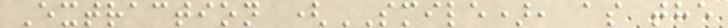Extraction (SMILE), as the
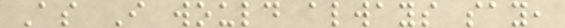As I would always say,
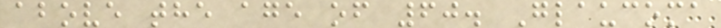above the age of 60. Glaucoma
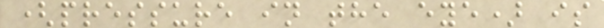(pressure in the eye) is
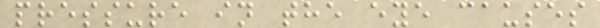pressure in the eye causes
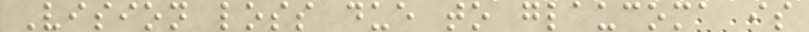Vision loss due to glaucoma is
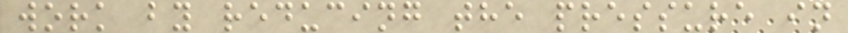work by reducing the pressure in
